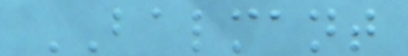BALMANT
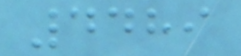4489
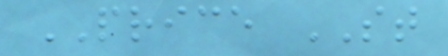PRICE ST
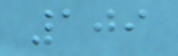109
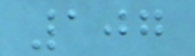107
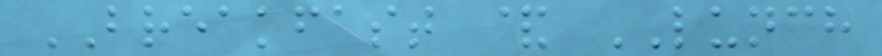BREAKFAST & LUNCH
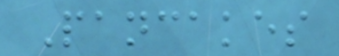Pancakes
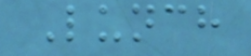Lunch
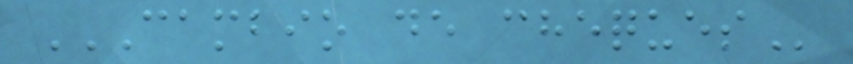CAMBIO DE CHEQUES
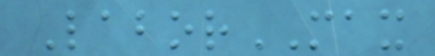LaborMAX
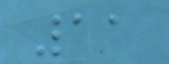11
